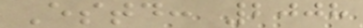Estd: 2008
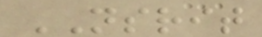NSRIT
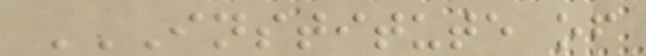INSTITUTE OF
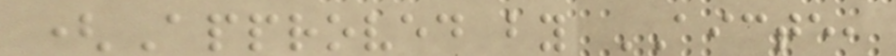(Approved by AICTE,
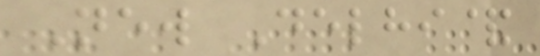New Delhi&
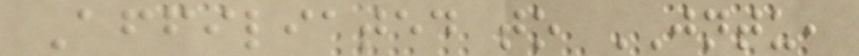Affiliated to JNTU,
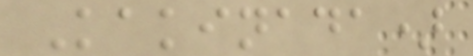Kakinada)
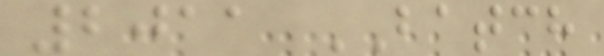2011 BATCH
